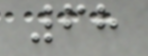68
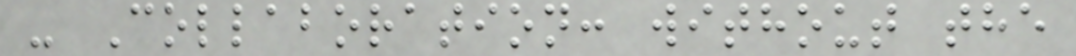- Collaboration: without the
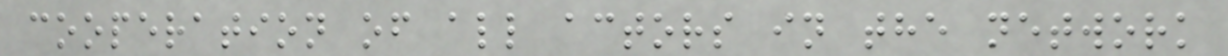cooperation of all actors in the network
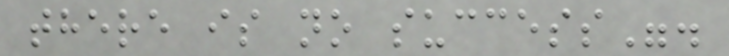there is no success".
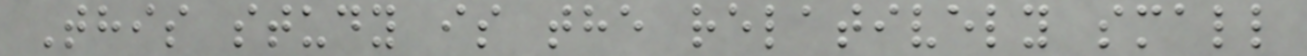This study is the relatively small
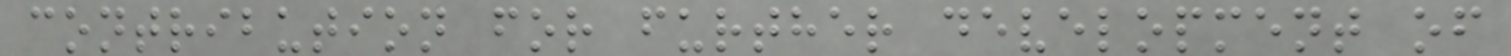contribution for further development of
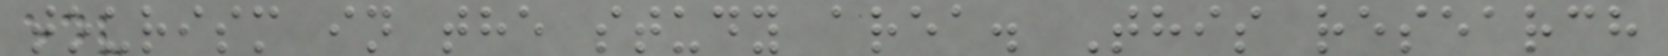tourism in the study area. This research
